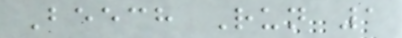Beech Run 1
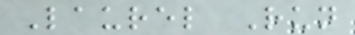Laurel Run
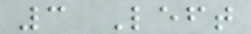3 Left
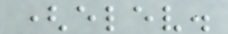(elev.
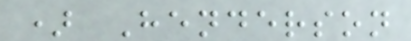) Henderson
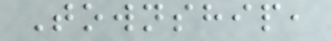Township,
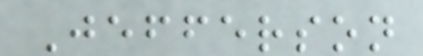Jefferson
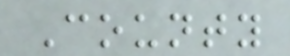County
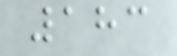183
